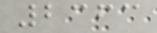2363
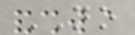NO
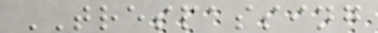TRESPASSING
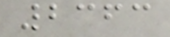2363
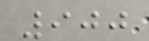900
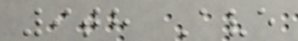9th Ave
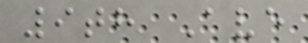9th Ave
